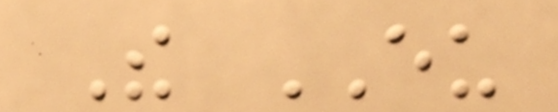The EU
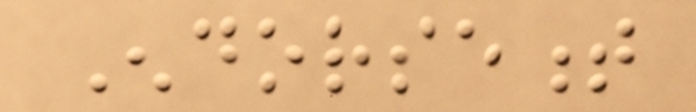Endorsement
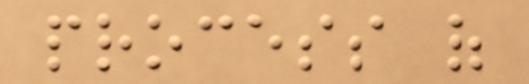process of
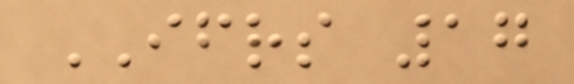IFRS 17
